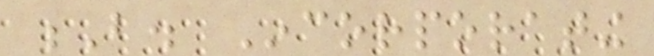B. Incorporating
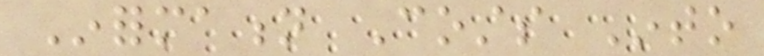Information Costs Into
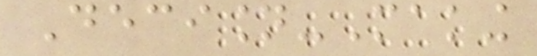Decision-Making
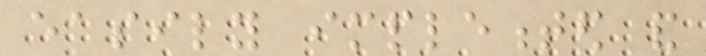easily implemented and
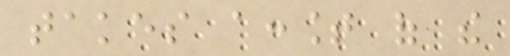takes account of the
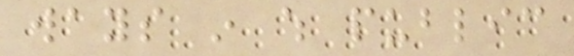ways in which public
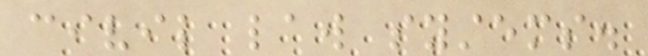civil law systems.
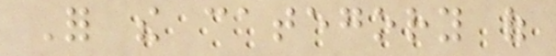For the category of
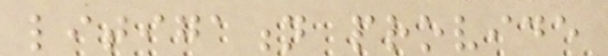litigation provide
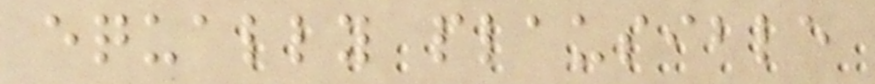equally plausible
